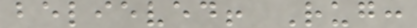believed! Rug:
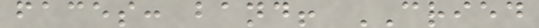faces: band! CRIED
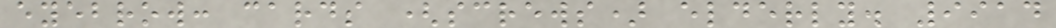eyebrow: cards (screws) elderly. 9914
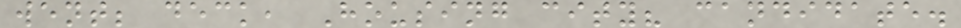went; deck, Housing city? candidate.
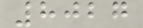8027
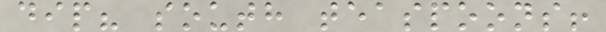dip? south teaspoons!
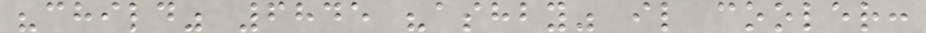"child" 6845 "ashby" il cooler:
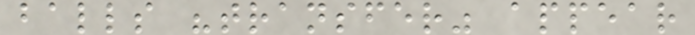balls "transfer" appear
